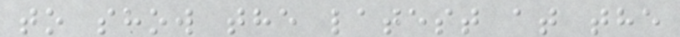to show the latest at the
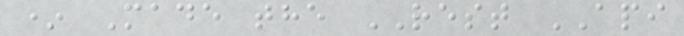* Made the REST API
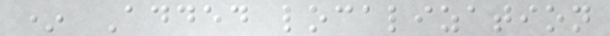* Added localization
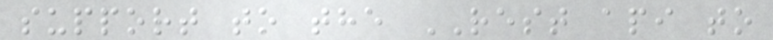support to the REST api to
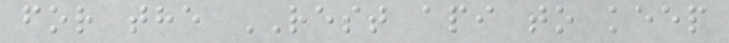for the REST api to keep
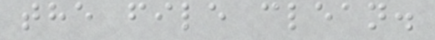the file clean.
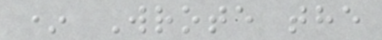* Wrote the
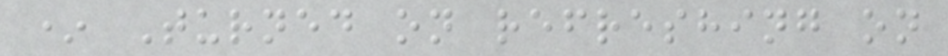* Turned on refreshing on
